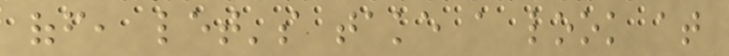off, let's take a look at
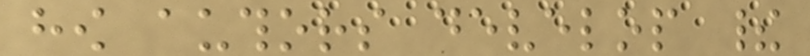how authors develop their
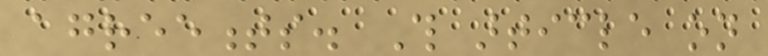agreements. This article on
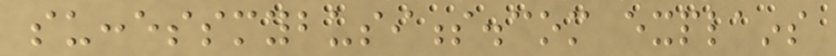successmybusiness.com explains
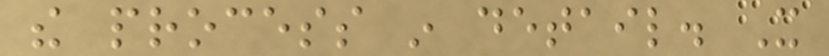the process in detail. It
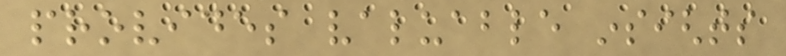provides valuable insights
